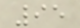95
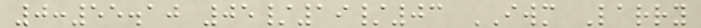0:55.10 05/19/03 IWM Larry
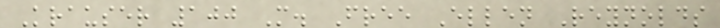Krauser 100 M. Free Ellen Reynolds
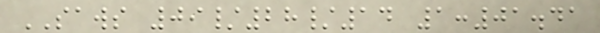SAWS 09/28/14 1:01.41
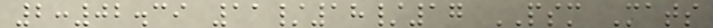2:02.39 11/18/17 PSM Mats
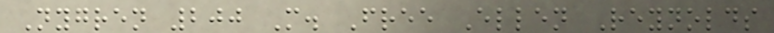Nygren 200 M. Free Ellen Reynolds
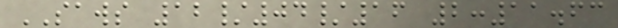SAWS 12/04/16 2:11.63
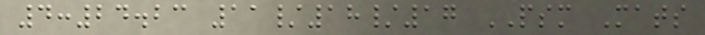4:24.23 11/18/17 PSM Mats
